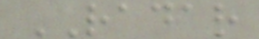RADAR
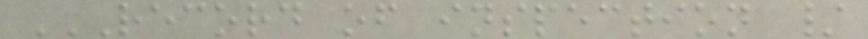RECORD OF INSPECTION /
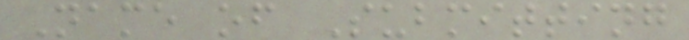Name of Submitting
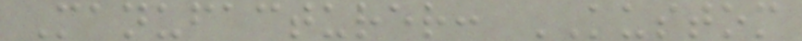Manufacturer: KUSTOM
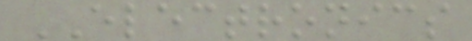ELECTRONICS
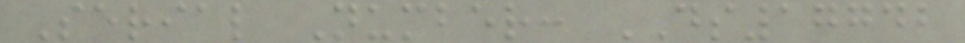Serial Number: DS17742
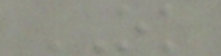OK
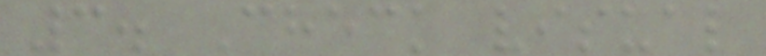3. Check visual
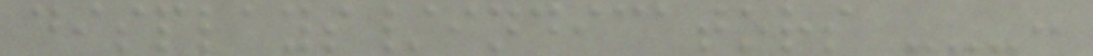displays/indicators ---:
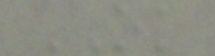OK
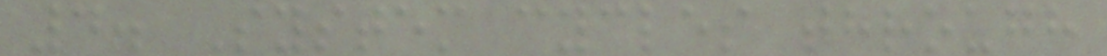4. System cycles through
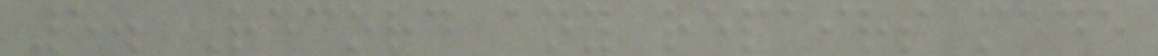5. Record any repairs made
